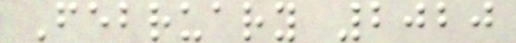February 2020
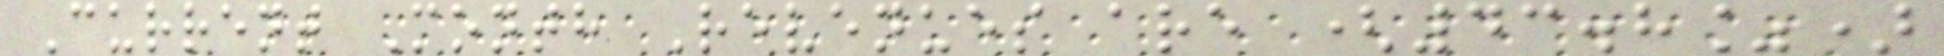Current Month Revenues are (43.8%)
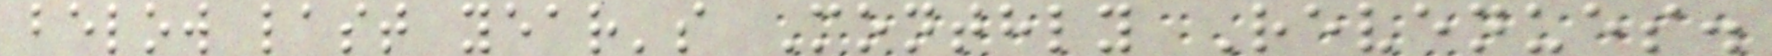below last year's Monthly Revenues.
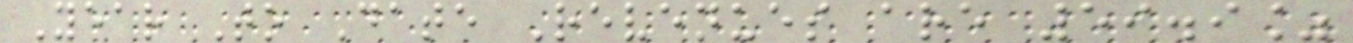Year To Date Revenues are 59.9%
